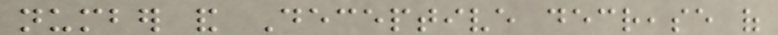number and Deceptive decrease of
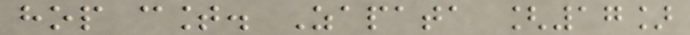hop count. Zapata [17]
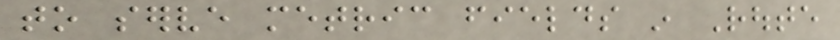to serve metric fields in Route
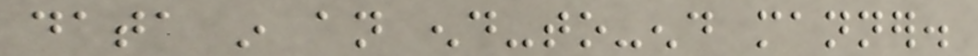data in an end-to-end manner.
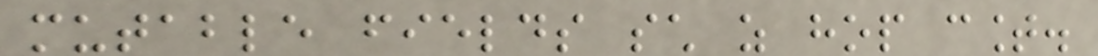mutable fields such as hop count.
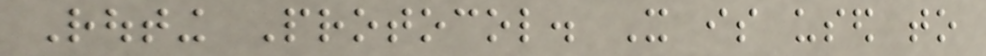Routing Protocol. It is used to
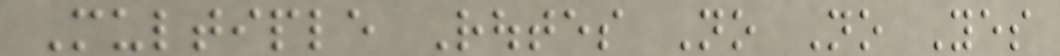Multiple Routes No No Yes
